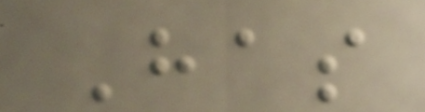Has
